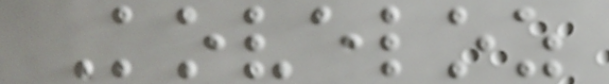Koveloz
